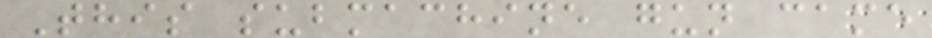This submachine gun came
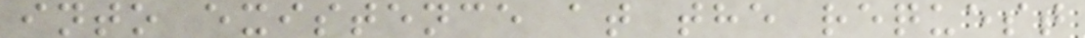into existence at the request
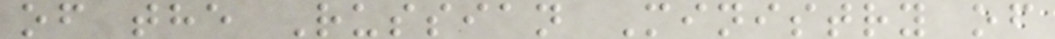of the Russian Ministry of
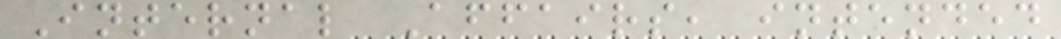Internal Affairs, intended
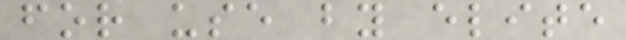for use by elite
